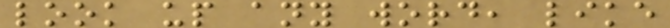look up any word, like
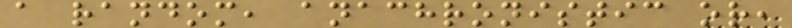a random, anachronistic or,
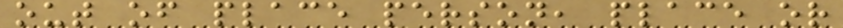out of place person, place or
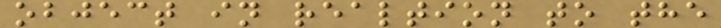object in realtion to the
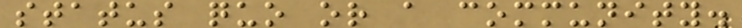status quo or a community.
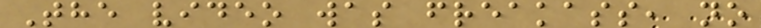The video was freakass, no
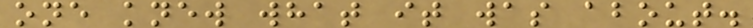one knew what it was about.
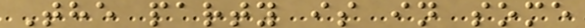The party is in some
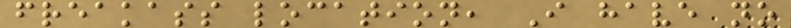freakass location, I have no
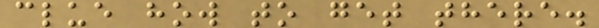clue how to get there.
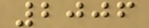2006
